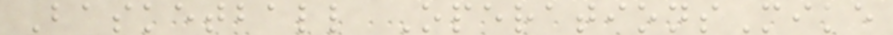Basketball OperationsMike
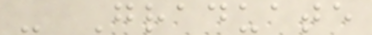- Graduate
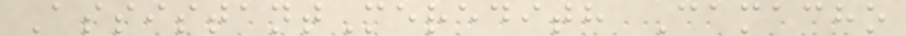AssistantMeredith Camacho
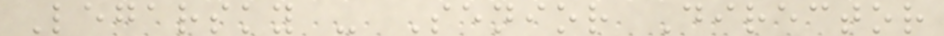Legarsky - Senior Director
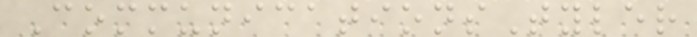CommunicationsTyler
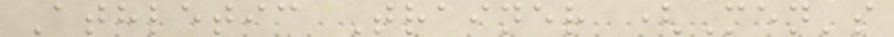Athletic Trainer (Men's
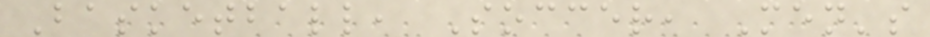Basketball, Soccer, Men's
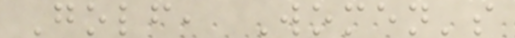Golf, Women's
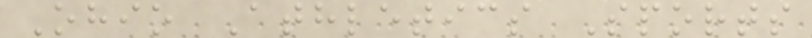Ohio Athletics Sports
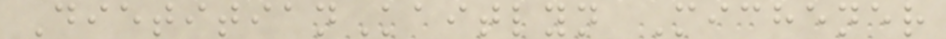DietitianKaitlyn Michener
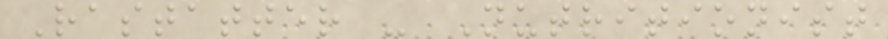Rastatter - Nutritionist
